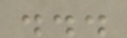...
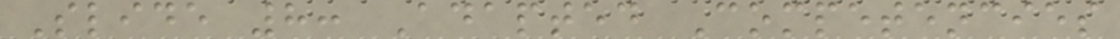Slide 8: Adapted Competencies
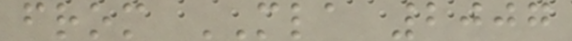from MLA 2007
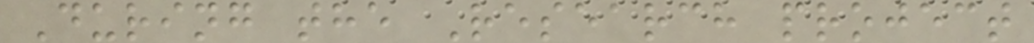During the Research project
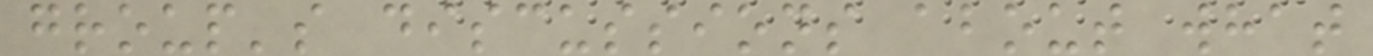group's discussions about what
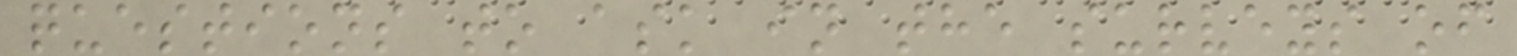questions to ask in the surveys of
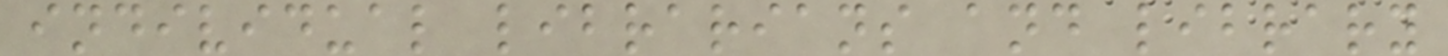individual librarians and library
